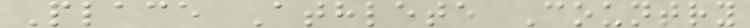Place Athlete Country
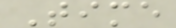Time
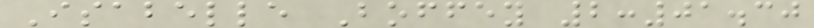Isabelle Boffey 2:01.30
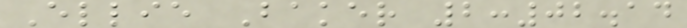Ellie Baker 2:02.14
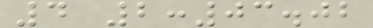4 2:03.02
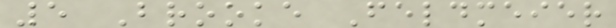5 Brooke Feldmeier
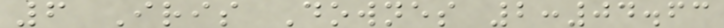6 Iris Downes 2:04.63
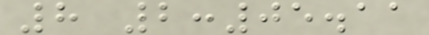8 2:05.11
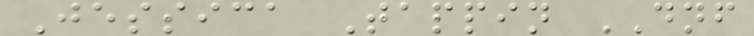Jessica Tappin DNF
